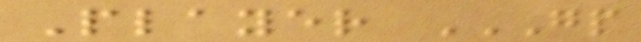Player GP
